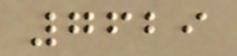7629
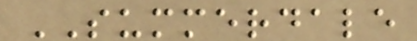SUMMERDALE
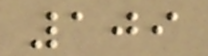109
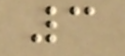3
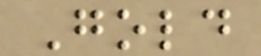Gold
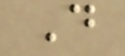D
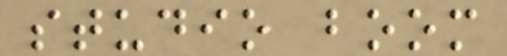studio boom
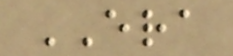ERA
